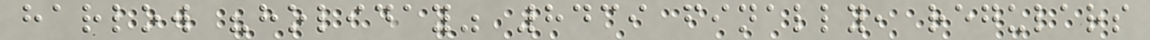harlow "holiday" 8439 finally, regulars
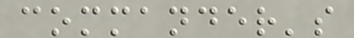commander's
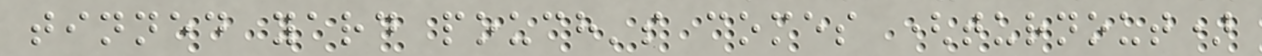tinned yard pouch's comes (turnout)
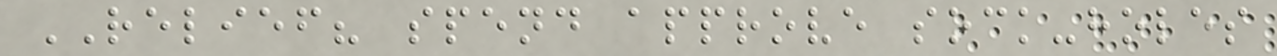RELIEF? spend approve sock-holes
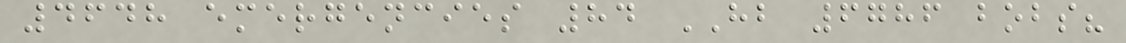4648 emergencies 84 HB 6786 bobs?
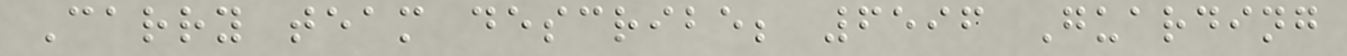Carry team describe; 6596 Guarding
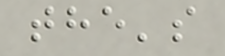the's
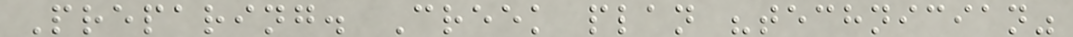Preparing. Creek plan "technician"
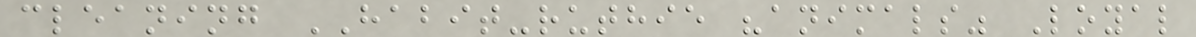cleaning HABIT-ruthie "animals" Loyal
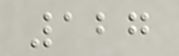127
